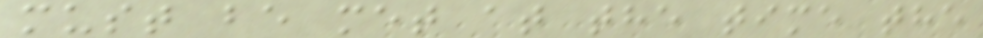must be met at the time the
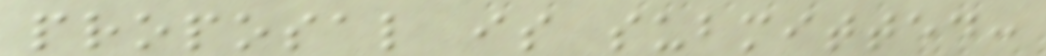proposal is submitted:
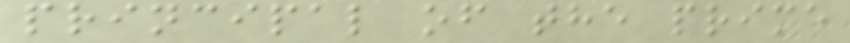principal of the prime
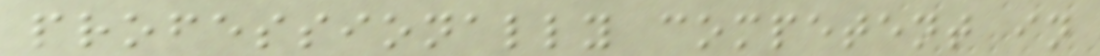professionally competent in
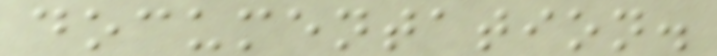documentation.
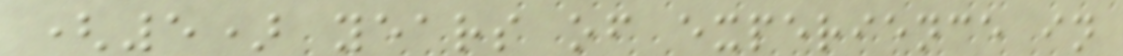(5) years of experience in
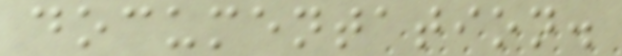documentation.
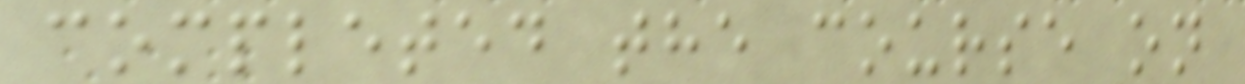completed the course on
